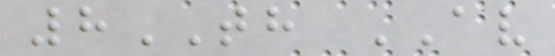8TH AV
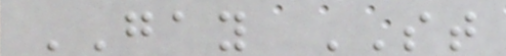GAY ST
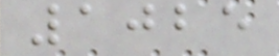1025
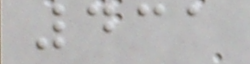431
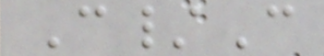C/C
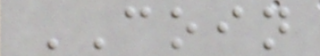COIN
